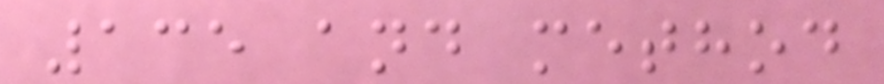135 and method
